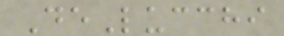DeLucchi
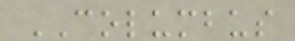COLUMBUS
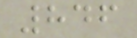846
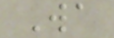Wa
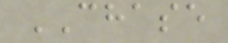CHASE
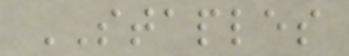STAPLES
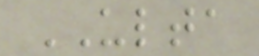ULTA
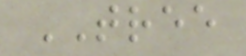TREE
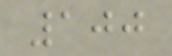100
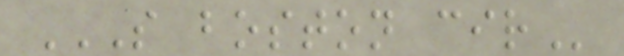S BOSTON CIR
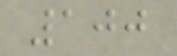100
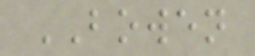BOWEN
